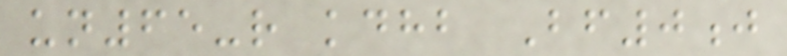un65-r kdhb Bf0j
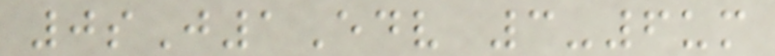0sJ1Edv 3-6um
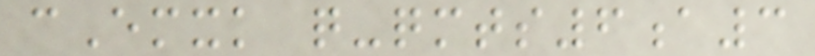cEmxk q-qmts6a3
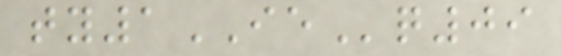ty1IEq09
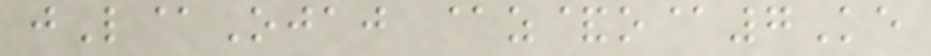jL@Ojaj @z&o@7Ke
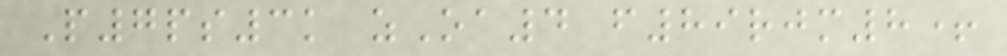P7ps3k zOa4 f89rjm8+
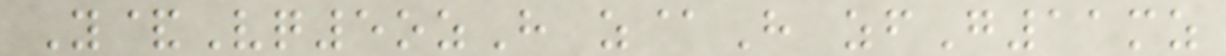Y&Vq5ozH z@H zfG11mz
